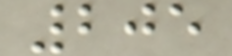205
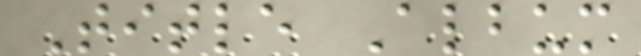Title Album
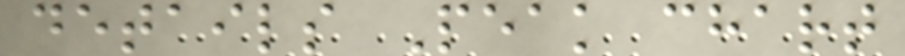details Peak chart
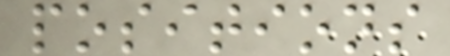positions
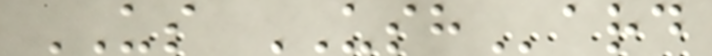US USHard
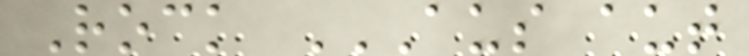Rock AUS AUT
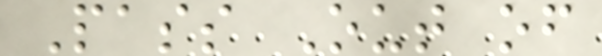Pass Out of
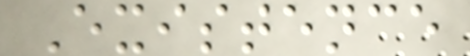Existence
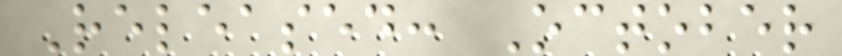Released: October
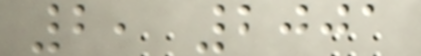2, 2001
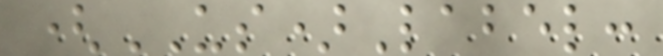(US)Label:
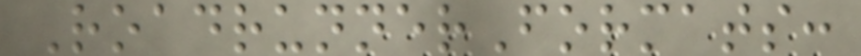RoadrunnerFormats:
